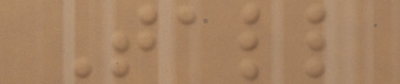Tall
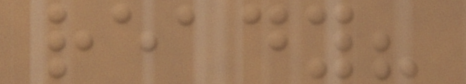ready?
